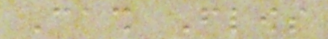Cash Flows
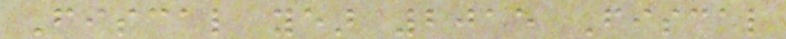Fiscal year 2015 Fiscal
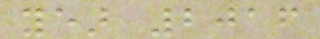year 2016
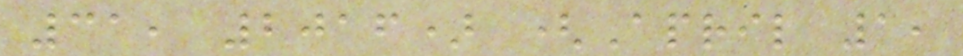31, 2016) (April 1,
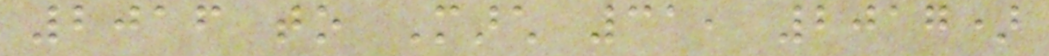2016 to March 31, 2017)
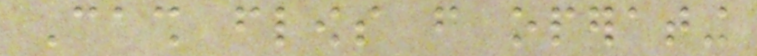Cash flows from operating
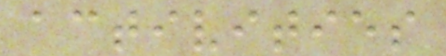activities
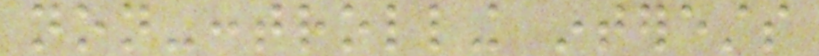non-controlling interests
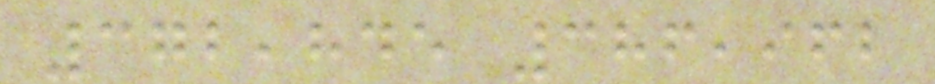372,845 386,962
